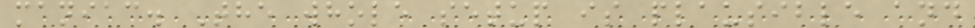maniac. The whole setup is plausible and
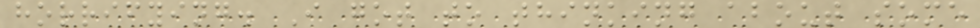horrifying. I got to thinking about some
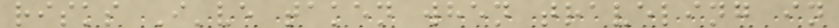risks I've taken when traveling in
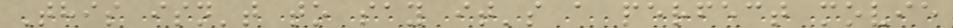This isn't to say it's a perfect movie
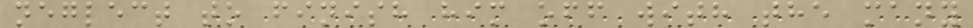neglect to finish him off with the many
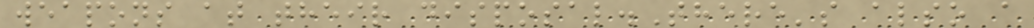weapons at their disposal.There's also a
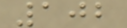102
